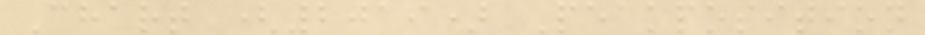Chart (2019) Peakposition
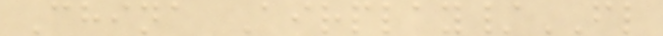China Airplay/FL
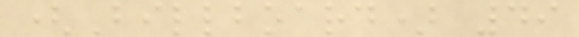(Billboard) 49
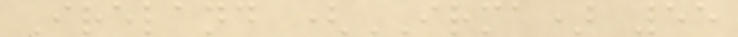Ireland (IRMA) 55
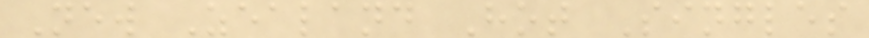New Zealand Hot Singles
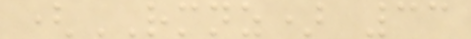(RMNZ) 33
